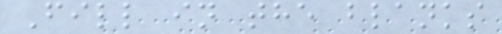Fill in the blanks
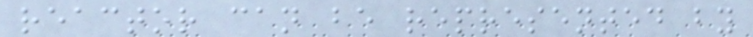reactor can be represented by
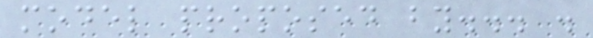model proposed by... .
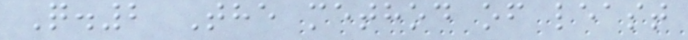Q.2 The method of least
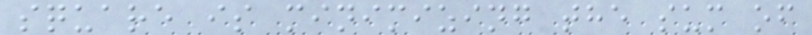square is minimizing the sum of
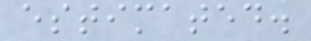estimated.
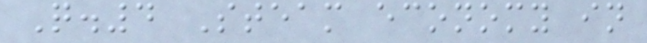Q.4 Steam economy in
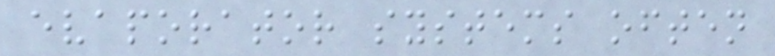evaporator systems often
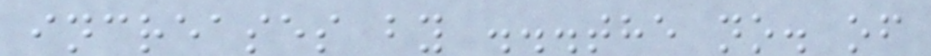increases by ...the no. of
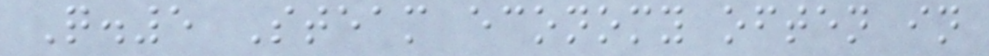Q.5 Steam economy often in
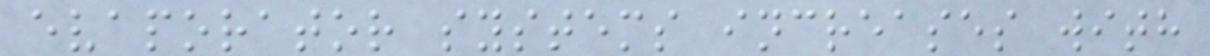evaporator systems increases with
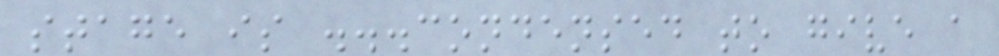stage is ...condensed to give a
